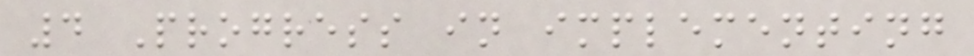4 Progress in implementing
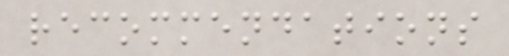recommendations
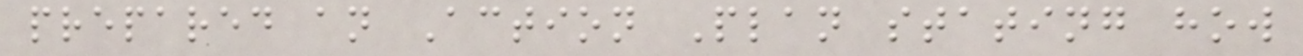prepared an Action Plan stating how
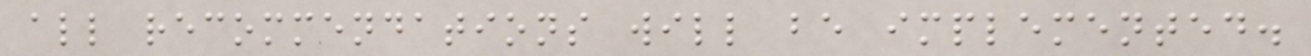all recommendations will be implemented.
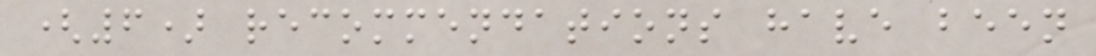(6) recommendations have been
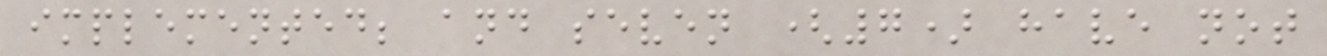implemented; and seven (7) have not
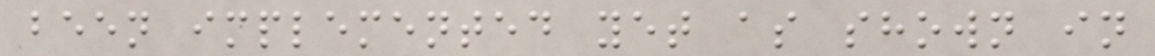been implemented yet as shown in
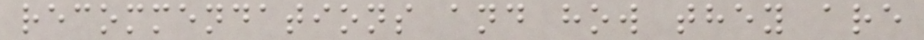recommendations and how they are
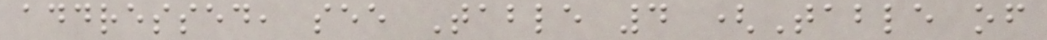addressed, see Table 4 (Table of
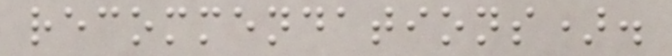recommendations).
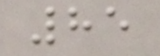85
